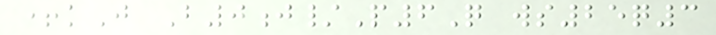+kJ B0j/P6Q ws25q3
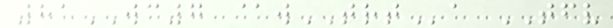81WC7 @wTRTa TFV
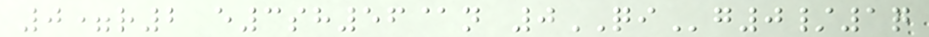0=r2 e3sh56@n 0QIg0/1q
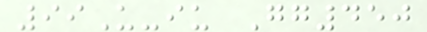99U-iu Gg450
